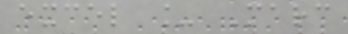excel _ Marc
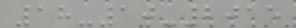18-10-2015
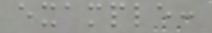example:
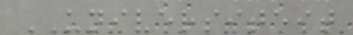UNIVERSITEIT
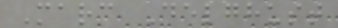Marc Delghust
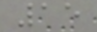15
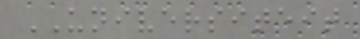UNIVERSITEIT
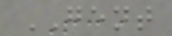GENT
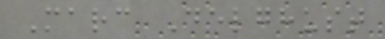Marc Delghust
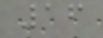16
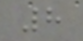8
